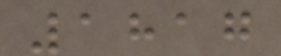1817
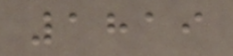1819
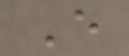E
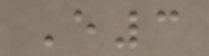E3
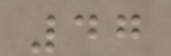47
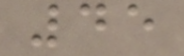45
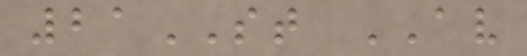21ST AV
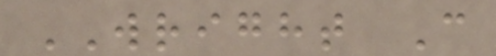WRIGHT C
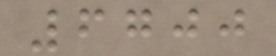6700
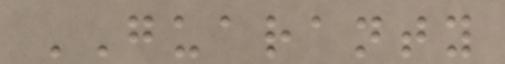GUARANTY
